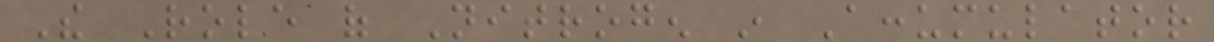The Role of Nitrogen in Accumulator
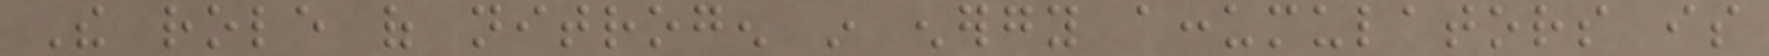The role of nitrogen in energy accumulators is
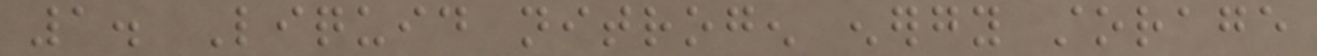1. Liquid nitrogen energy storage
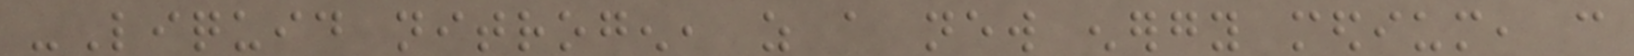-Liquid nitrogen, as a new energy medium, can
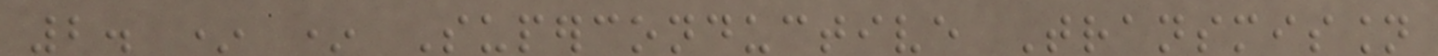2. * * Superconductive Transmission
